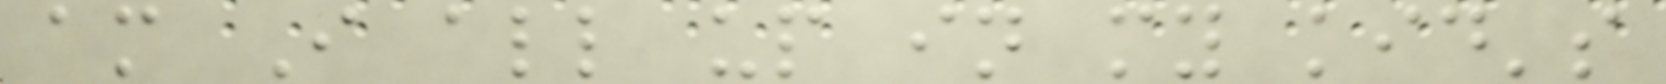am I all up in my kid's
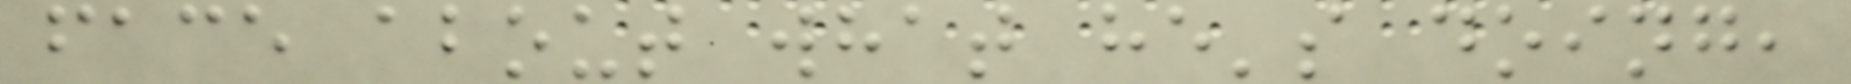face about what he's doing,
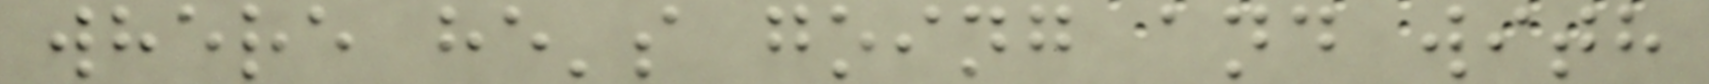where he's going and with
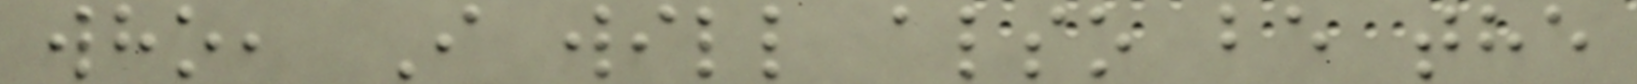who, I will also be the
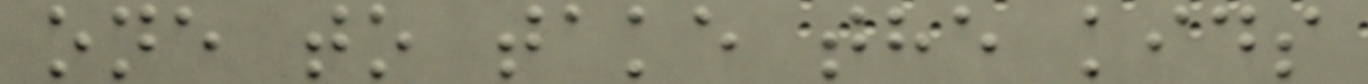one to take the kids
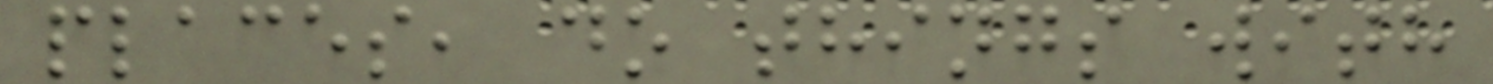places, do things with
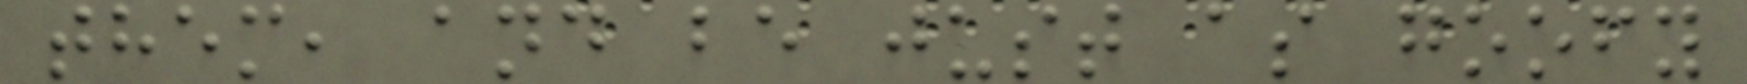them, and be just as goofy
